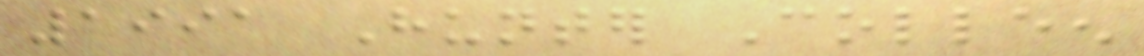1991 Hunter Colleen
